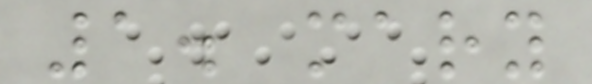1. mary
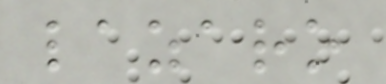lazaro
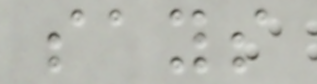says
